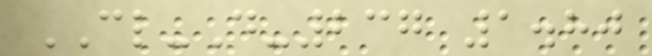CL-D-237 1.80
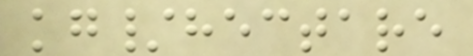kg/hectare
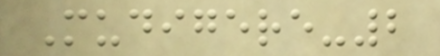Mudigere-2
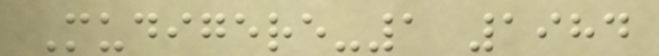Mudigere-1 1984
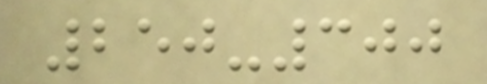250-300
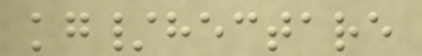kg/hectare
